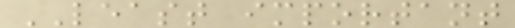LEAST important
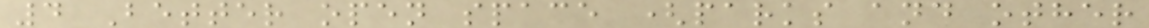4 Better open space (parks and other
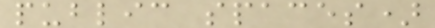public spaces)
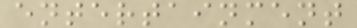entertainment
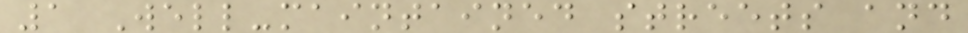1 Well-maintained streets and
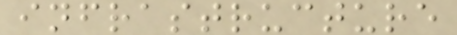infrastructure
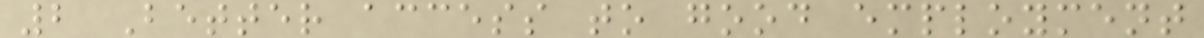2 Better access to good employment
